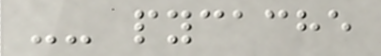-- pycache
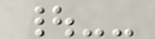|--
